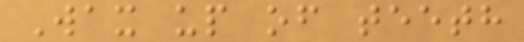Wax up of teeth
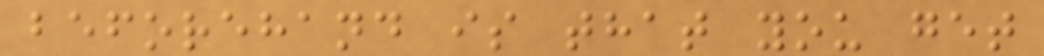beforehand is that you get
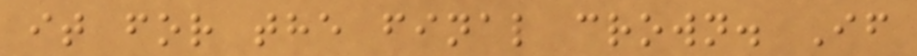it for the final crown. If
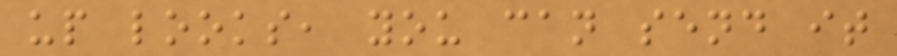up looks, you can send it
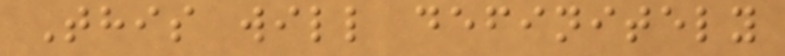This will definitely
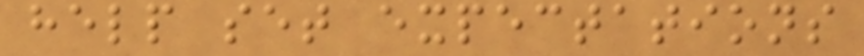help set expectations
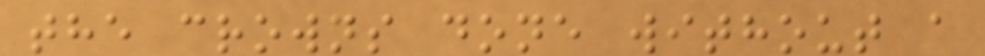the crowns done without a
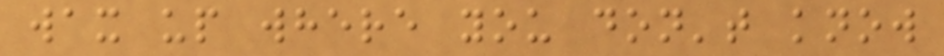wax up where you don't know
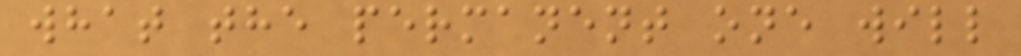what the permanent one will
